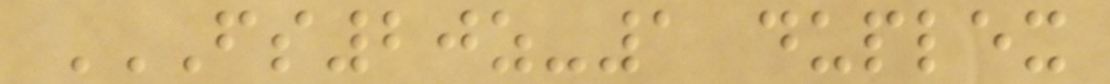FS20Z-1 DUPLEX
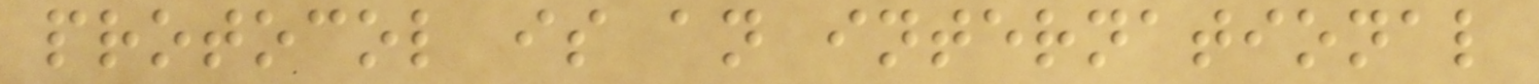protocol is an international
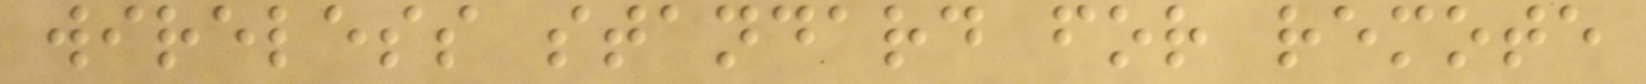wireless standard for remote
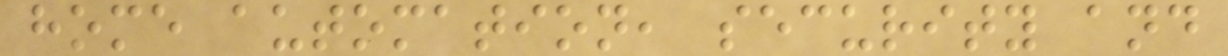home automation, security and
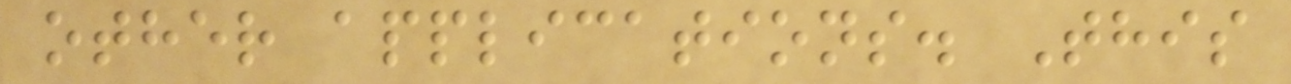other applications. This
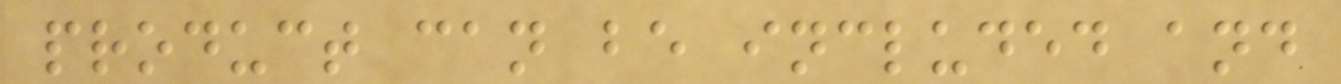product can be included and
